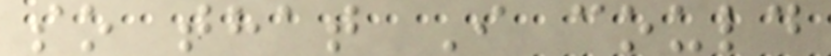so that I could
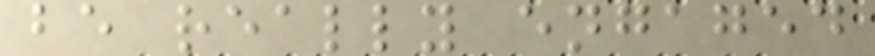be really engaged
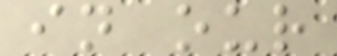in our
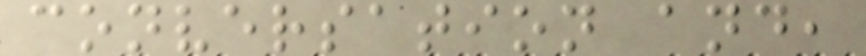conversation and,
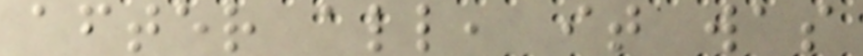after all, it was
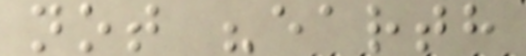not "earth
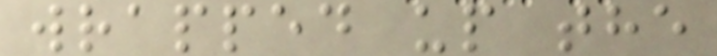wrapped up the
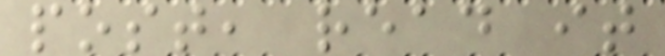post, read it
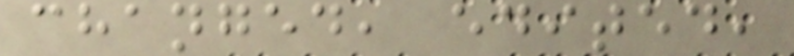changed, edited,
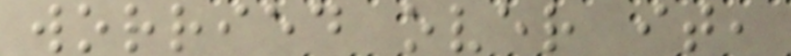worried over it,
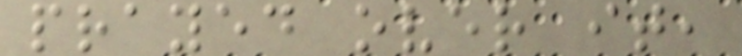prayed over it,
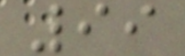99
